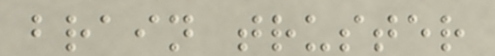brain truster
